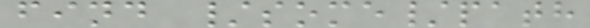find /some/path
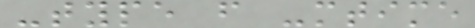-type f -mtime
